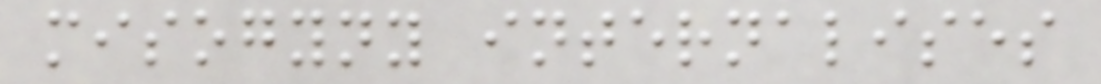misogyny internalises
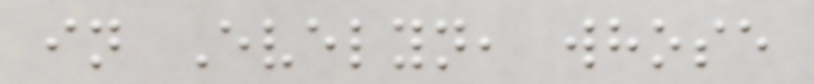in Evelyn, whose
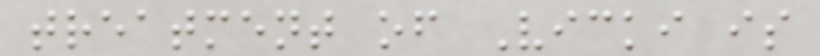treatment of Vicki is
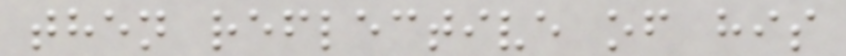then reflective of his
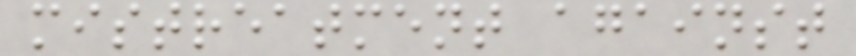mistreatment against
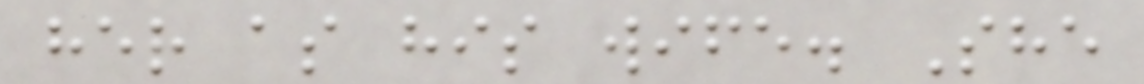her as his wife. She
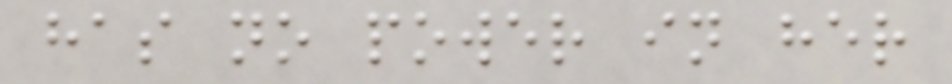has no power in her
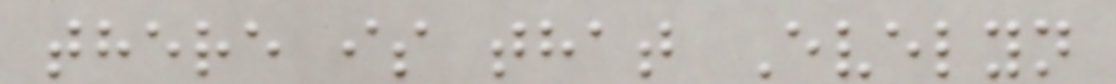there is that Evelyn
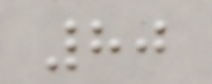80
